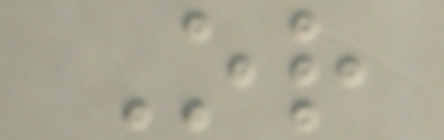Or
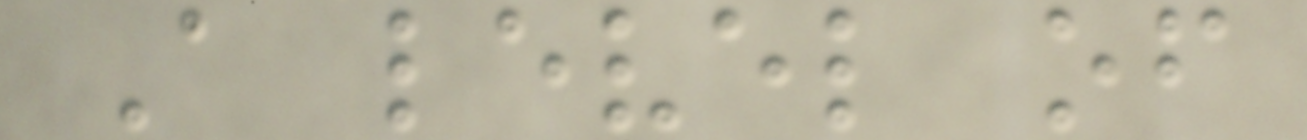A level of
